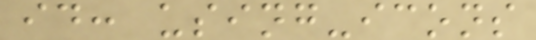id: using-icons
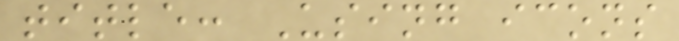title: Using icons
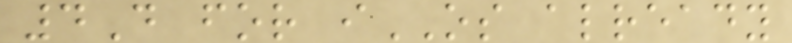4D for iOS already
